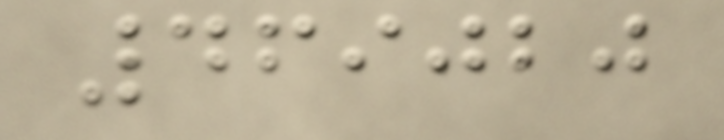469020
